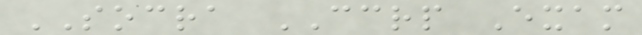SOCRA CCRP Exam
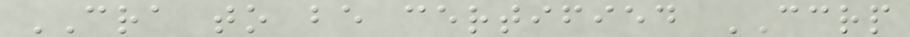CRA to be certified CCRP
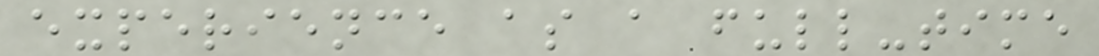experience as a full-time
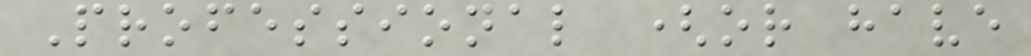Professional (or have
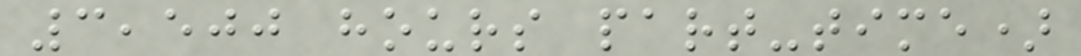3,500 hours part-time)
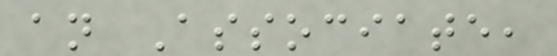an Associate,
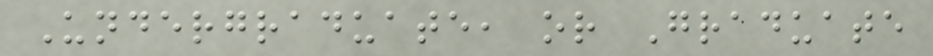Undergraduate, or Graduate
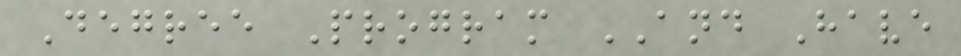Degree Program AND Have
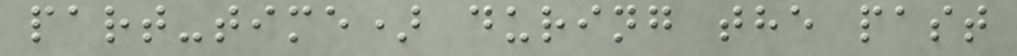part-time) during the past
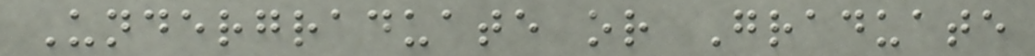Undergraduate or Graduate
